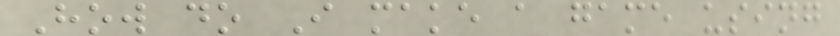How do I make a game using
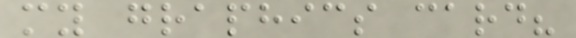my graphics card?
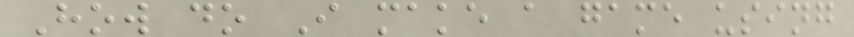How do I make a game using
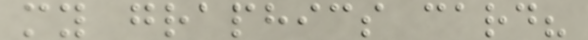my graphics card?
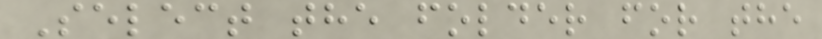Select the folder for the
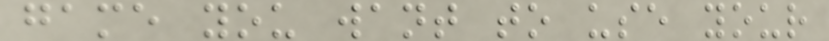game you want to use your
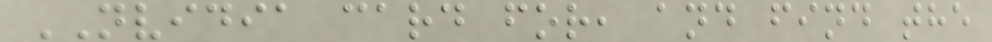NVIDIA card for, and find the
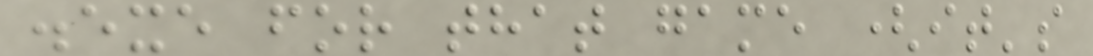.exe for that game (it's
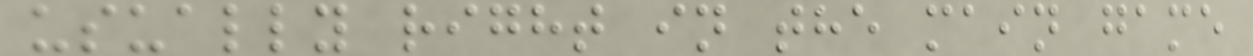usually right in the main game
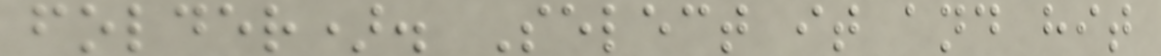folder). Select it and hit
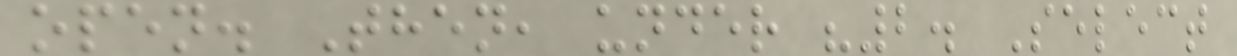open. Then, under "2. Select
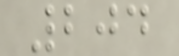204
